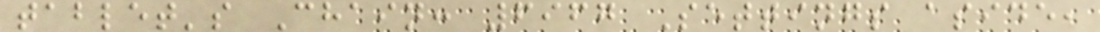tablet's Chain: 6967 Settings aside,
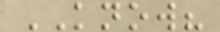KNOW?
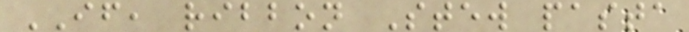IF, ribbon Stew pasta
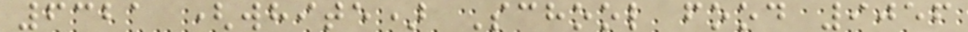6321 (white) School food 9056
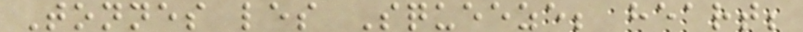Tonnes les Squeeze; heart;
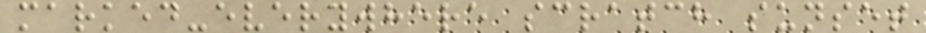marked-everywhere scratch sunset
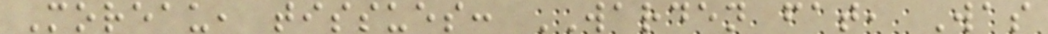Moreau, tissues: WARDEN fat, Was
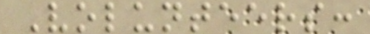Volunteers:
